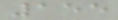155
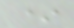*
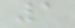1
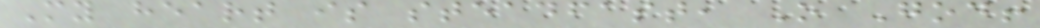My heart is steadfast, O God!
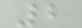2
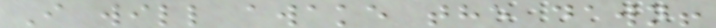I will awake the dawn!
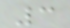3
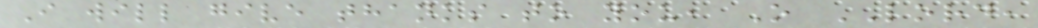I will give thanks to you, O LORD,
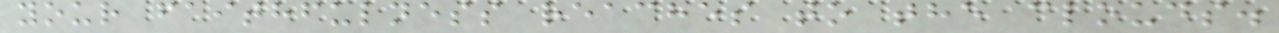your faithfulness reaches to the clouds.
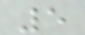5
